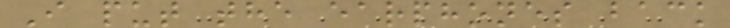I put the earphones back
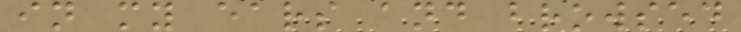in my ears and browsed
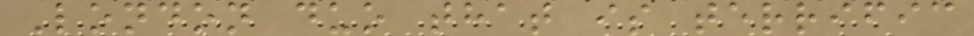London duo that is terrific
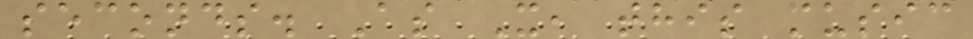seconds. As X, this music
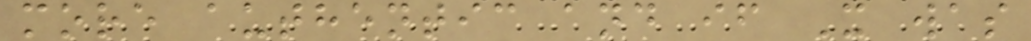more authentic and if X was
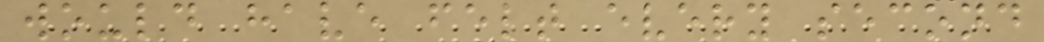would have felt every second
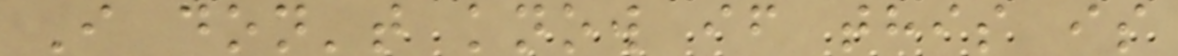I don't know if this is
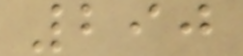290
